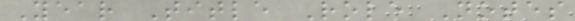Year Title Role Notes
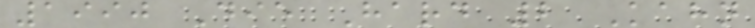1990 Die Hard 2 Kahn
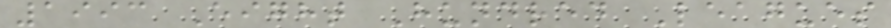1993 Eight Hundred Leagues
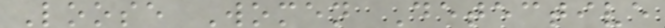Loose Women Detective
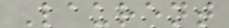Laurent
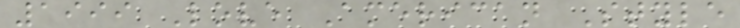1999 Love American Style
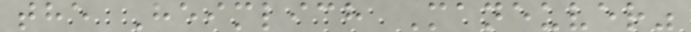the Heimlich Maneuver"
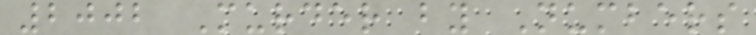2002 Murder by Numbers
